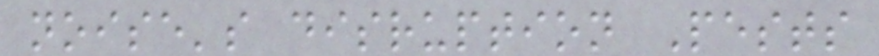noise's disruption Pests
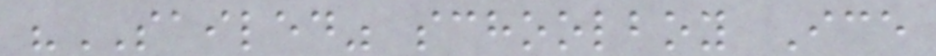"SAILED" schoolboy Ice
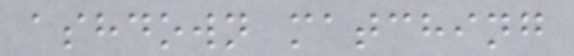ashdown matching
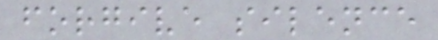forgive silence
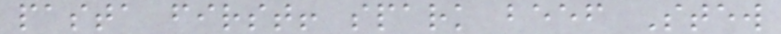pasta first! spark beef Stew
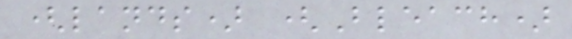(lands) (Bleach)
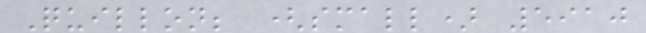Quillon; (small) 5910
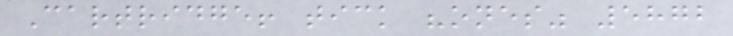Cartridge! tick "ones" 5872
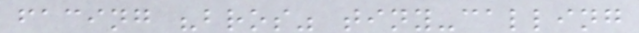facing "bros" tiny-calling
